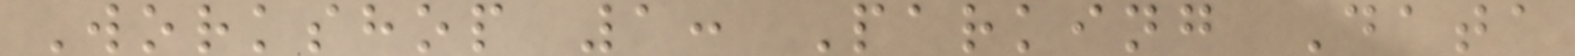Workshop 1: Parking Data
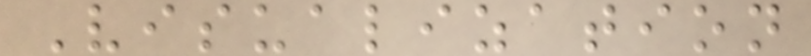Visualization
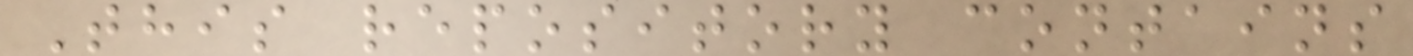This repository contains
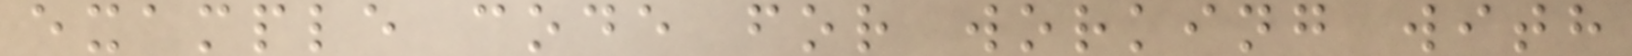example code for working with
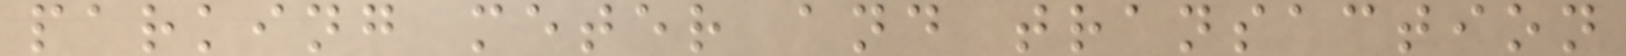parking meter and transaction
